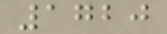1720
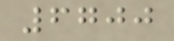6700
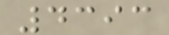4393
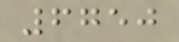6750
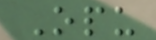Opu
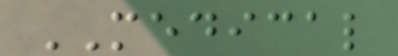MEDICAL
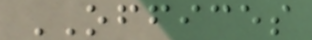OFFICES
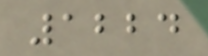1224
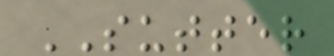SUTTER
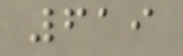619
